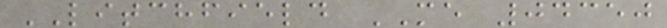LITCHFIELD ME 04350
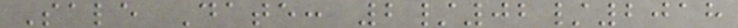Sale Date: 2/02/2018
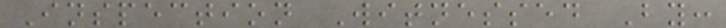Inspection Witnessed By:
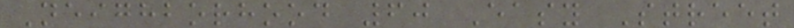Neighborhood 60 Easy Street
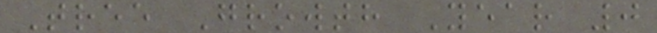Tree Growth Year 0
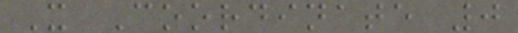X Coordinate 0
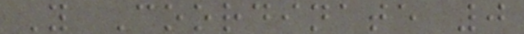Y Coordinate 0
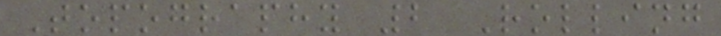Topography 2 Rolling
